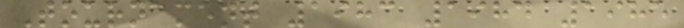Tournament 1983 1984 1985
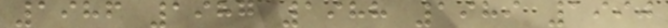1986 1987 1988 1989 1990
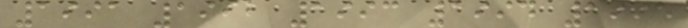1991 1992 1993 1994 1995
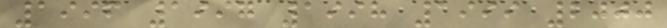1996 1997 1998 1999 2000
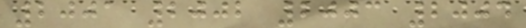2001 2002 2003 2004
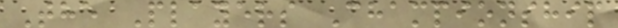The Players Championship
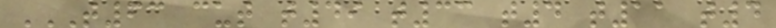T63 CUT T49 T33 T4 T11 T4
